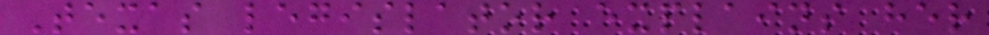Texas legislator explains her
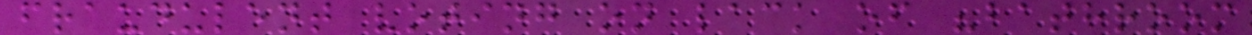fraudulent voting on lack of "bathroom
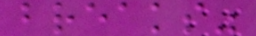breaks"
